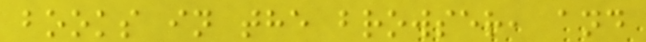books in the browser, and
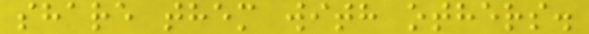share them with others.
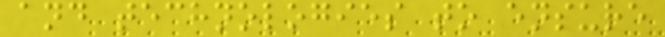and technologies to ensure
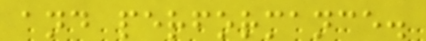and performance.
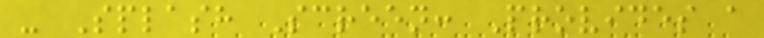- Splash Screen: Provides a
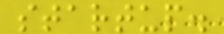startup.
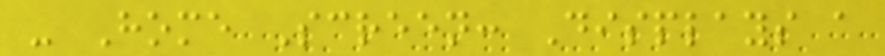- Home Screen: Displays a
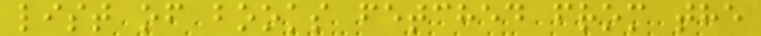list of books fetched from the
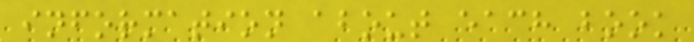information about each book
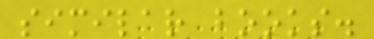similar books.
